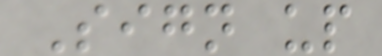Sign up
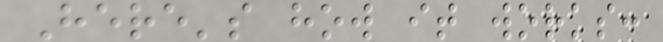Here's how it works:
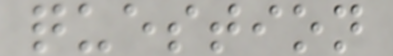question
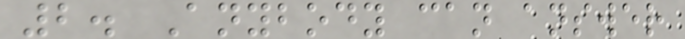2. Anybody can answer
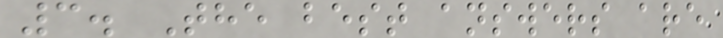3. The best answers are
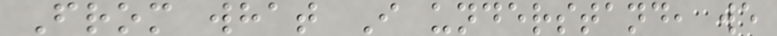From what I understand, we
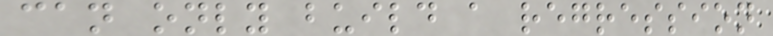can only build a regression
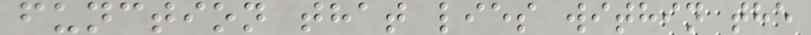function that lies within the
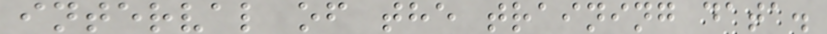interval of the training data.
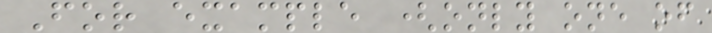For example (only one of
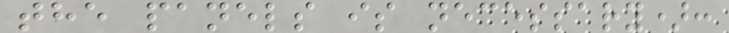the panels is necessary):
